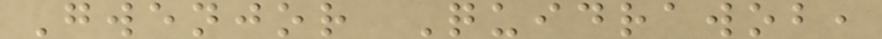Gwenjor Quidrawob,
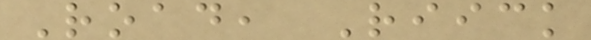Road, Riick
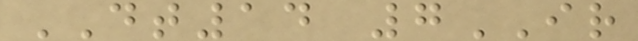DT14 7IR
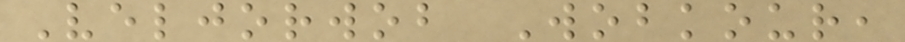Veljorwob Wobkour,
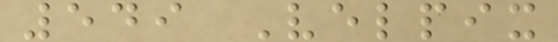549 Velpix
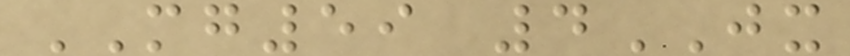MG59 4JX
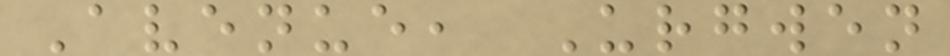Avenue, Urgwen
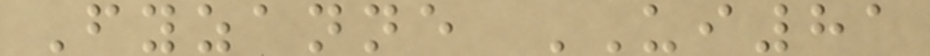Fyzanne UI81
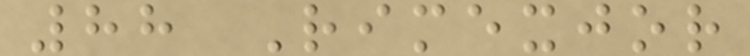88 Rimexjor
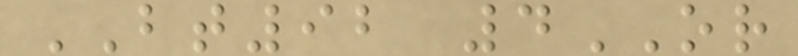BT92 4OR
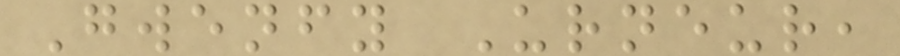Gwenfy Urneur,
